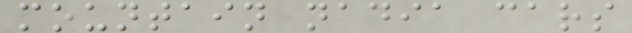mountain nadia cars
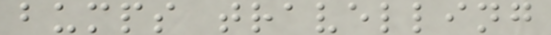bumps travelling
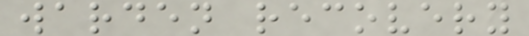warden recovery
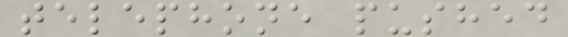telephone pushed
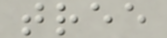tree
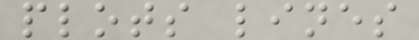plots lines
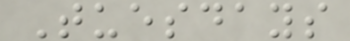Tuesdays
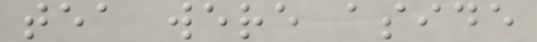tea were aside
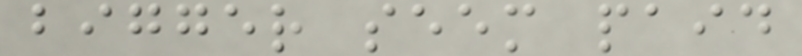bigger seem paid
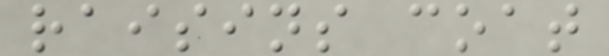raisins coat
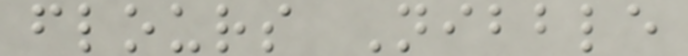flours Nibble
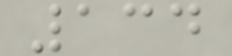134
